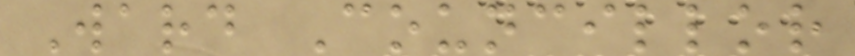Ward Councillor
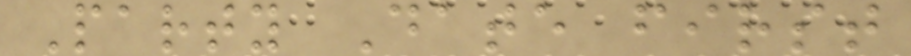Party Date first
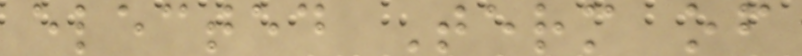elected Term of
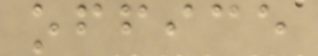office
